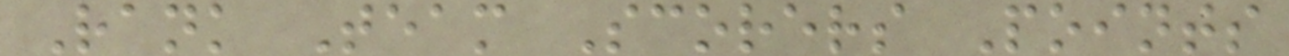Rank Team Scorers Points
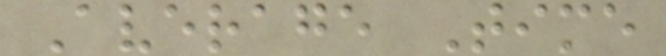Average Time
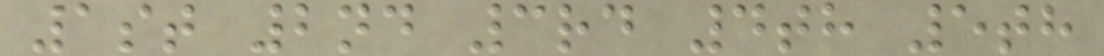1st 2nd 3rd 4th 5th
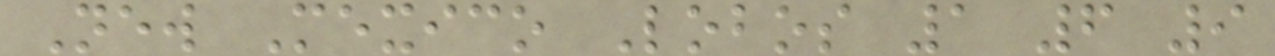New Mexico Lobos 1 6 9
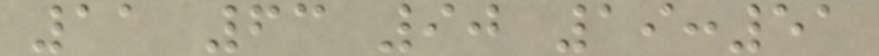11 63 90 19:51
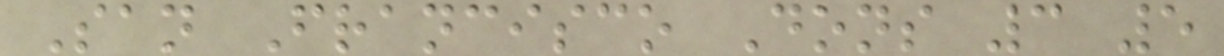San Francisco Dons 3 5
